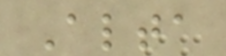Alta
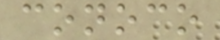conoco
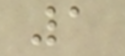1
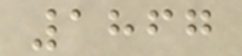1867
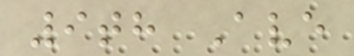9th Ave
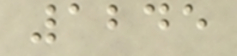1245
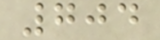704
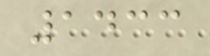1433
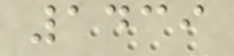1439
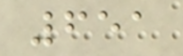651
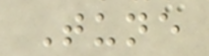Tune
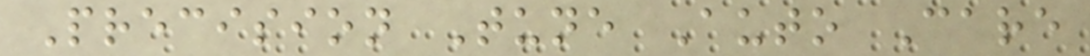Precision Tune Auto Care
